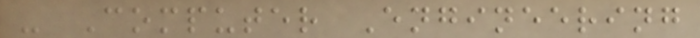- Computer Engineering
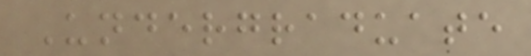Undergraduate
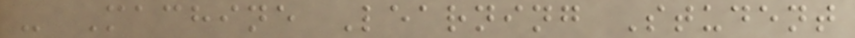- Machine Learning Student
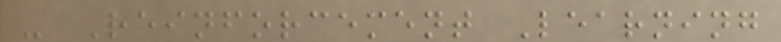- Reinforcement Learning
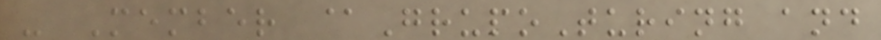- Member @GrupoTuring and
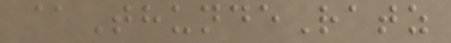@ThundeRatz
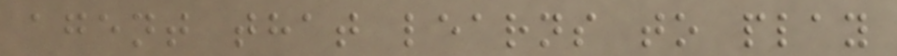agent that learns to play
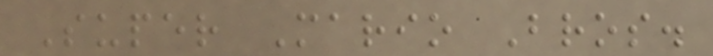Super Mario Bros.
